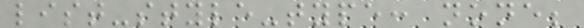list-style-type: none;
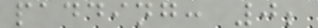padding: 0;
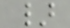}
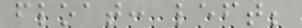float: left;
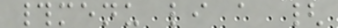#menu li a {
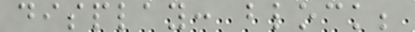display: block;
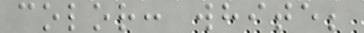color: white;
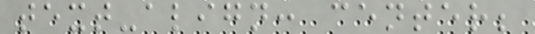text-align: center;
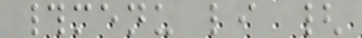#menu li {
